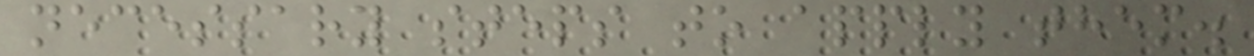necessary steps to apply them.
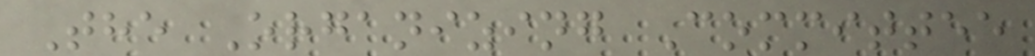The Organizing Committee
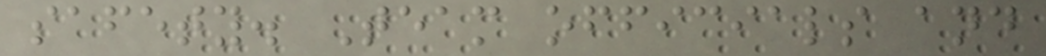safety. Team officials and
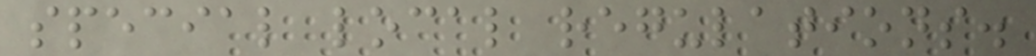special local regulations.
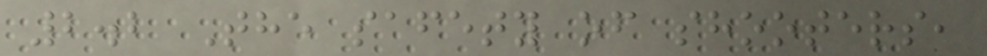2.2 The safety of shooters,
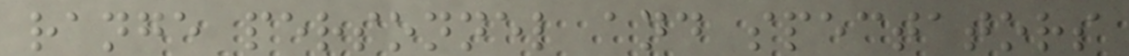range personnel and spectators
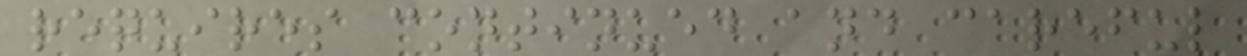requires continued and careful
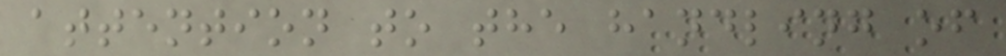attention to the handling of
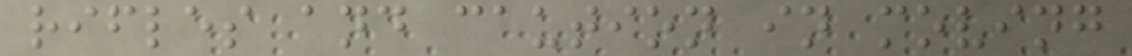rifles and caution in moving
